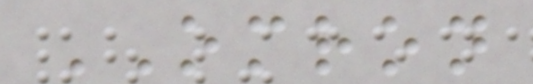OMRON
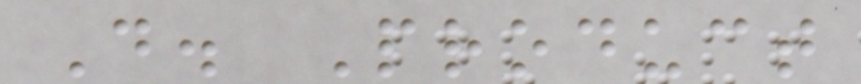D. Product
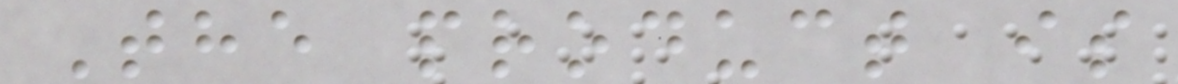The product is
